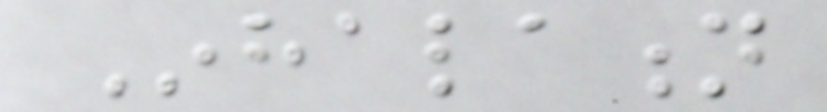Inhalation
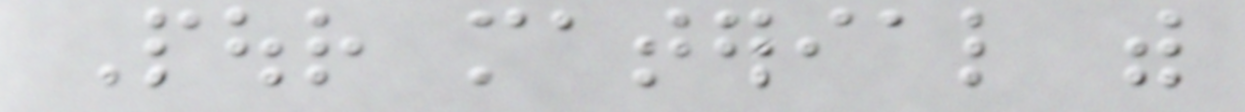Pour material with
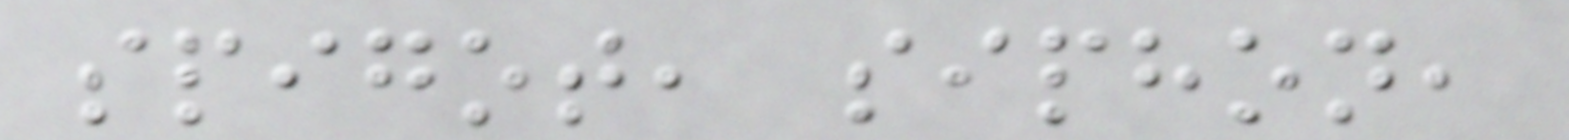spigot, siphon,
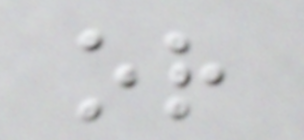or
